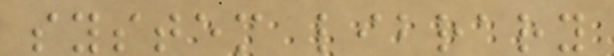system library
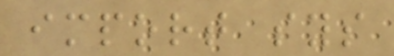import sys
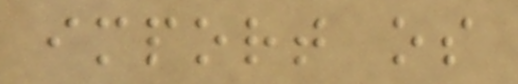import os
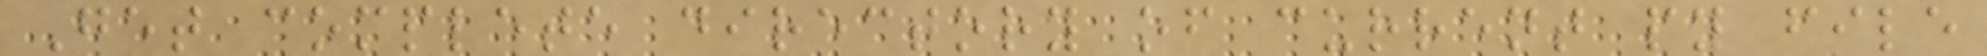Get complete directory of current py file
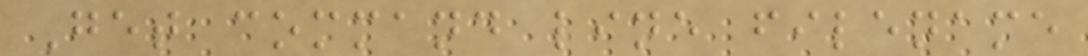Get command line filename
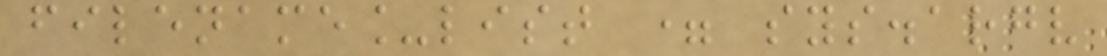filename_list = sys.argv
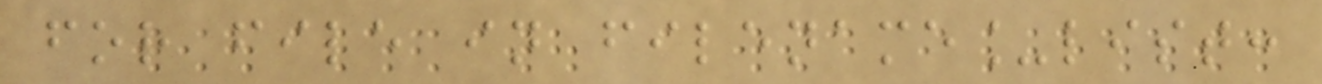for file in filename_list:
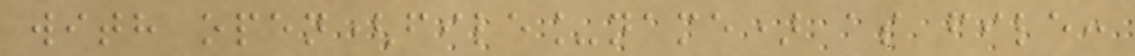with open(file_name) as file:
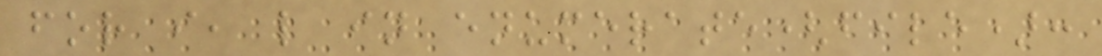for i, l in enumerate(file):
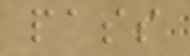pass
